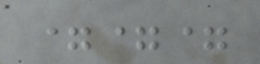===
